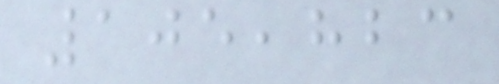105,823
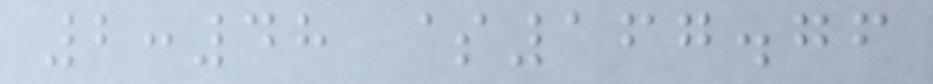2:48 $167.76
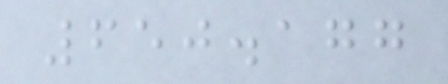650.177
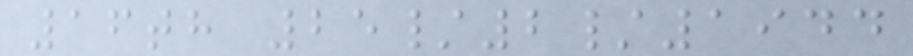16th 25/2/1944
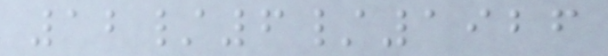12/6/1926
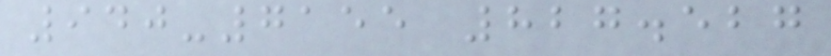940-7155 827.527
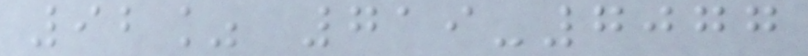92% 719-7077
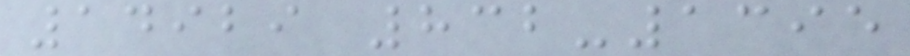14929 832-1395
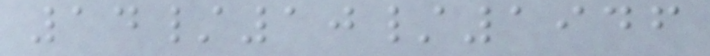14/10/1946
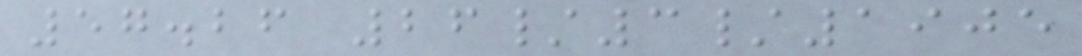57.26 26/3/1905
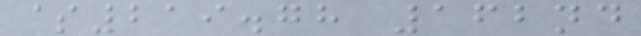$219.78 162nd
